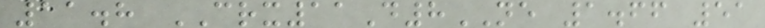11.8 CRX11D8NE 1.66 51
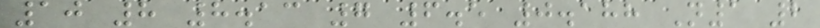10 8 8.13 7 6.5 0.188 N1 2
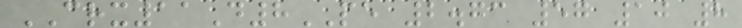CRX11D8PE 2.73 57 10 8
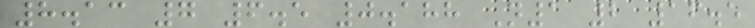8.13 7 6.5 0.188 N1 2 16.5
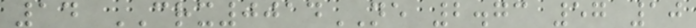14 CRX0014NE 2.73 57 10
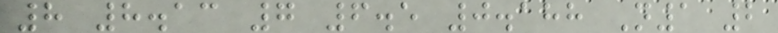8 8.13 7 6.5 0.188 N1 2
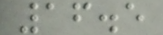16.5
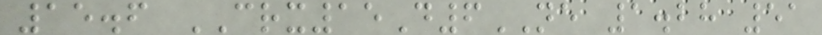15.6 CRX15D6NE 1.28 51
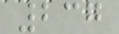237
